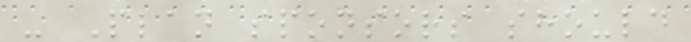- Plan sponsors should
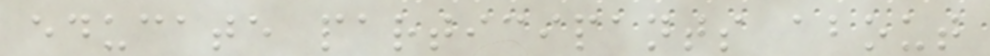educate participants about
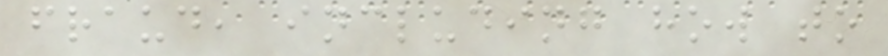fraud, including how to
